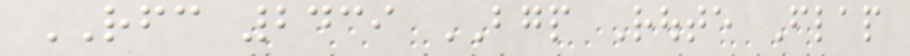RFC 2439 BGP Route Flap
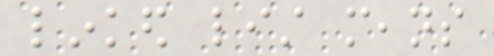linked list means
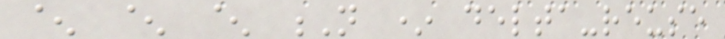^ ^ ^ N * delta-reuse
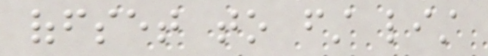offset to first list
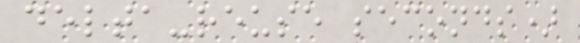delta-reuse seconds)
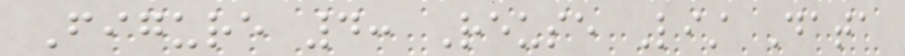Figure 4: Reuse List Data
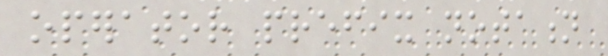operator prefix notation
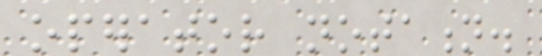operator notation.
